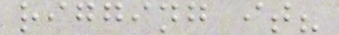rigging it?
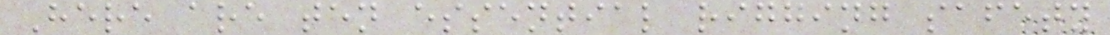Here are ten essential rigging safety
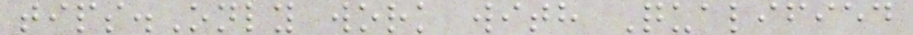tips.Only work with Qualified
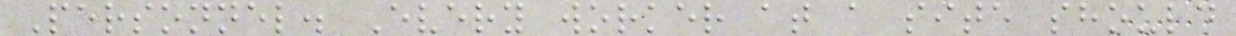Personnel. Every worker at a site should
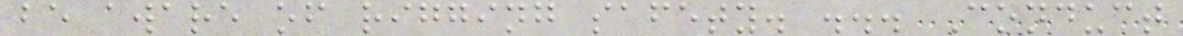be aware of rigging safety. ... Conduct
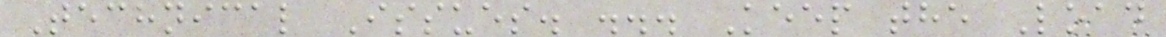Technical Issues. ... Keep the Load
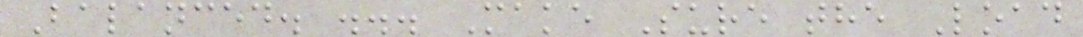Balanced. ... Make Sure the Load
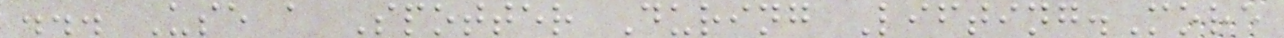... Use a Spotter During Lifting.More
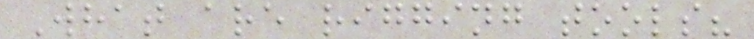What are rigging tools?
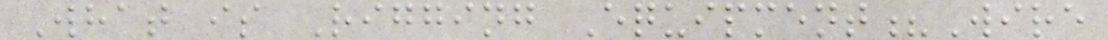What is Rigging Equipment?Wire
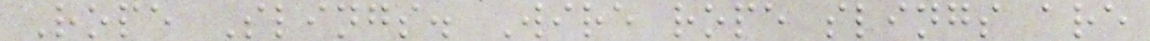Rope Slings. Wire rope slings are
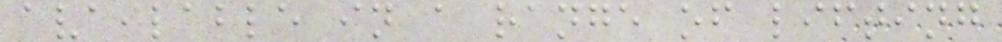available in a range of lifting
